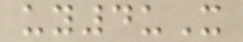uy4uX
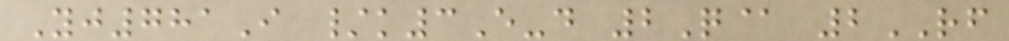Yj781I /k3E-d 2Q@ 2RF
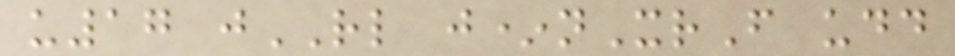u17 jRL j*nXrF udd
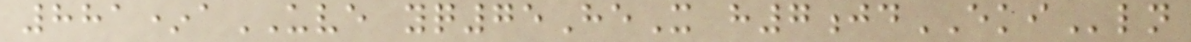881*aUVE yq75HeX h7jdEKIln
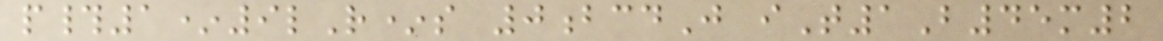p#1*9lR*s 0bcdJ iT1B45m2
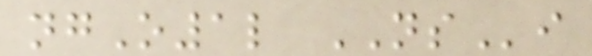ngO1l NSi
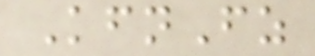KfnFz
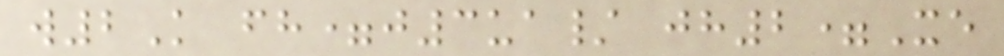w2K fh=j3ua/ jh2=Xe
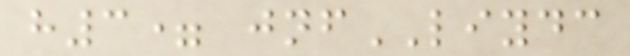h3= jnfLIYDC
